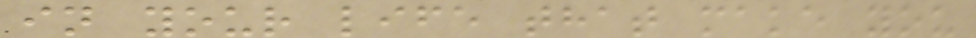in your life that make you
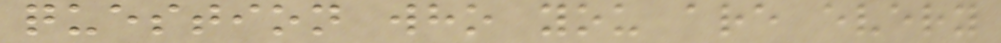question who you are every
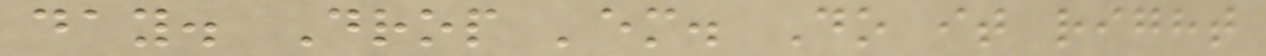day. Drop 'em. Do it right
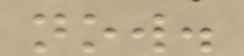now.
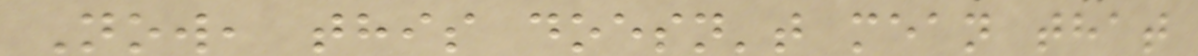Now, this doesn't mean that
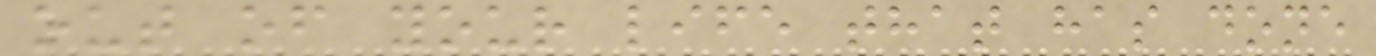out of your life that has done
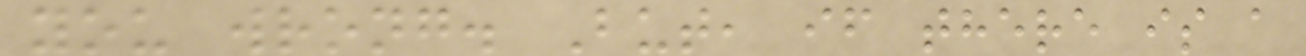you wrong. But, if there is a
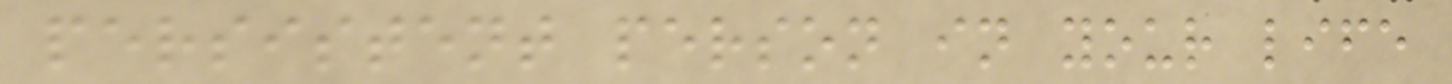persistent person in your life
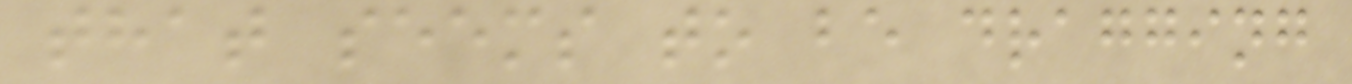that seems to be dragging
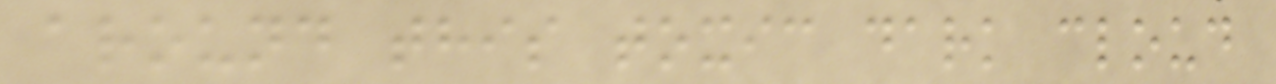around this toxic dark cloud
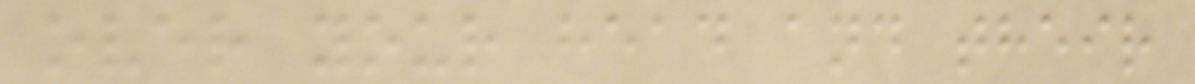over your head and their
